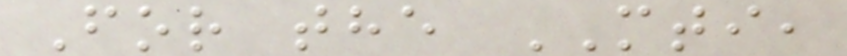For the MTI,
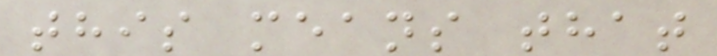this means that
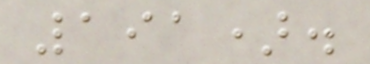191).
